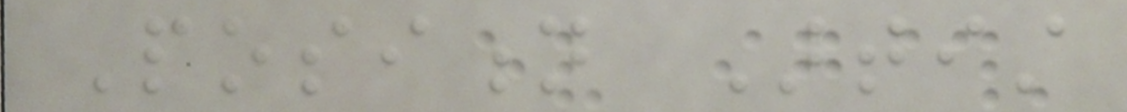Position Artist
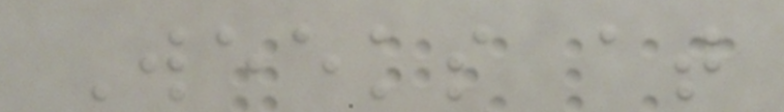Weeks at
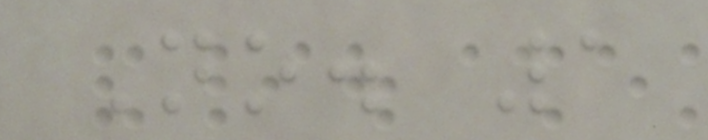No. 1
